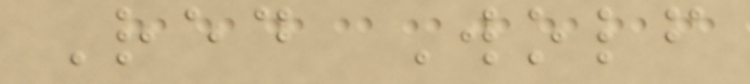Red Wolf
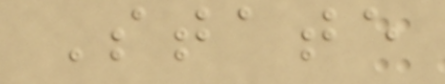State
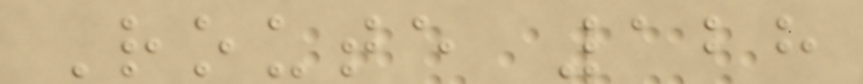Route 128
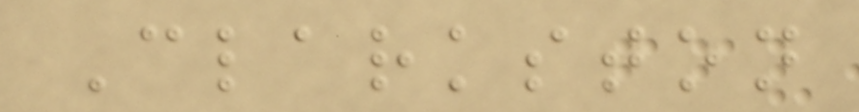Clarkston
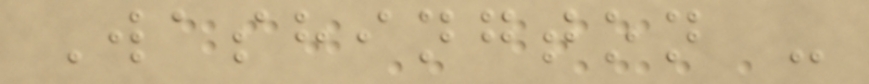Washington -
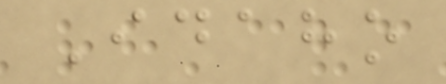Idaho
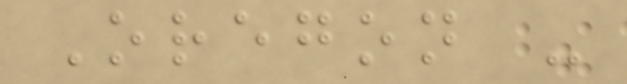Oregon -
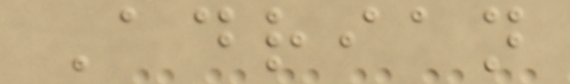Adrian
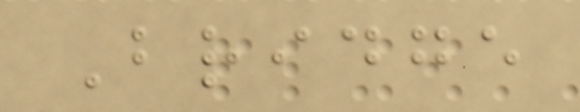Bridge
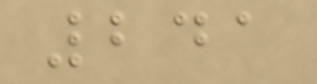241
